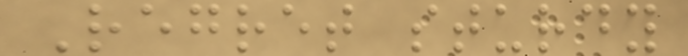Regret sturdy
